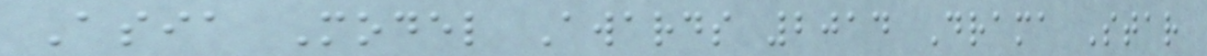Asia Model Awards 2014 Drama Star
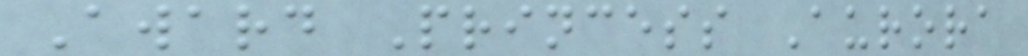Award Princess Aurora
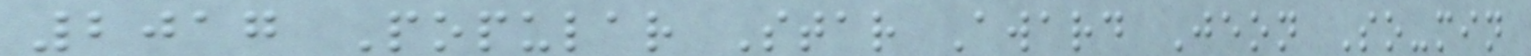2017 Popular Star Award Jeon So-min
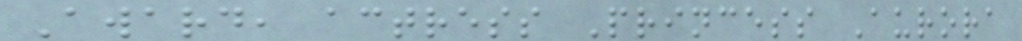Award, actress Princess Aurora
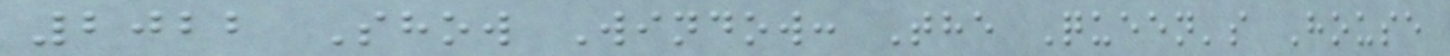2022 Show Window: The Queen's House
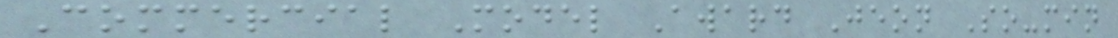Commercial Model Award Jeon So-min
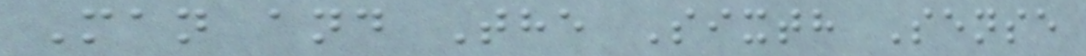Man and The Sixth Sense
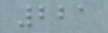221
